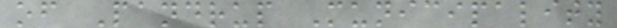of Pandrup Municipality
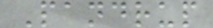Pandrup
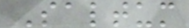Saltum
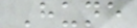Hune
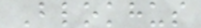Blokhus
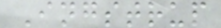Ingstrup
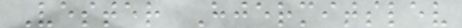Vester Hjermitslev
